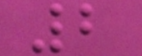2
